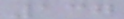137
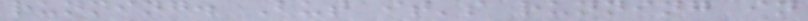running. But it's running in
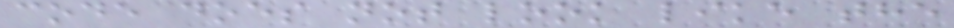code does not look like the
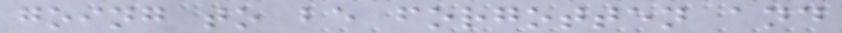going to be forgotten and
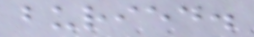buried.
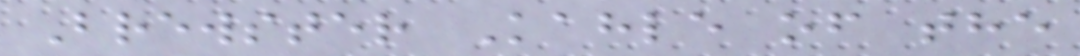Brewster Kahle of the
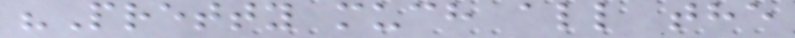"Pretty much all the
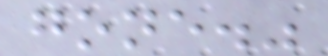gone."
